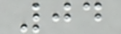04
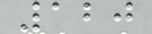120
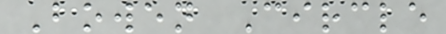Bowen Circle
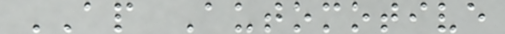AP Automotive
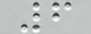6
